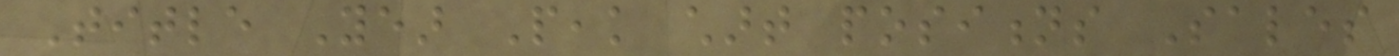Title Year Peak chart positions Sales
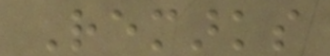Remarks
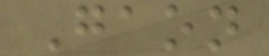Gaon
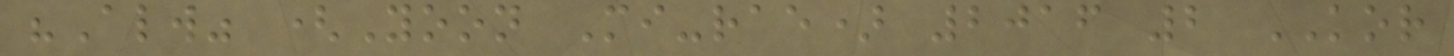"Always" (Yoon Mi-rae) 2016 2 KOR
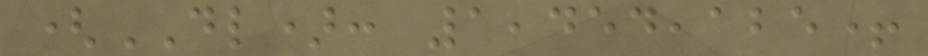(DL): 1,454,125+
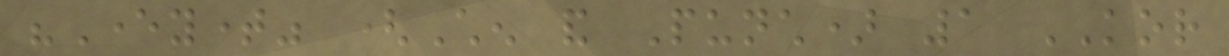"Everytime" (Chen and Punch) 1 KOR
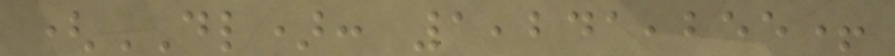(DL): 1,241,255+
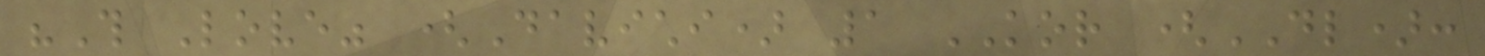"This Love" (Davichi) 1 KOR (DL):
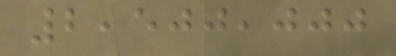2,500,000
